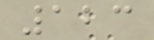123
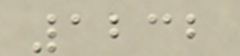1232
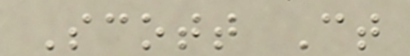Scott Ct
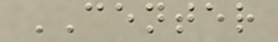CENTER
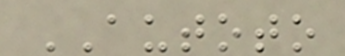AUTOTO
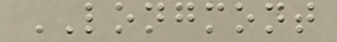LONGMONT
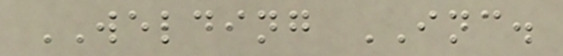WELDING INC.
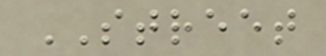STREET
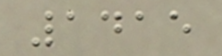1415
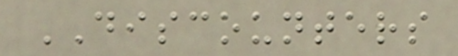DISCOUNTERS
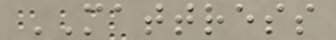MATTRESS
